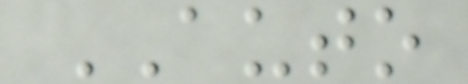AUTO
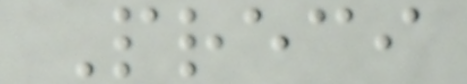Preci
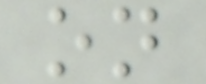on
